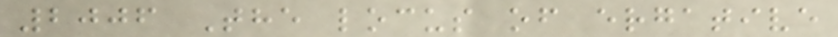2006 The locus of ergative
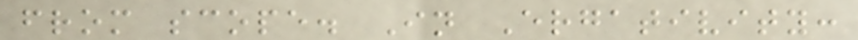from scope. In Ergativity:
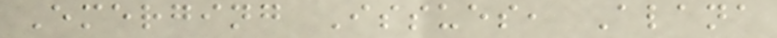Emerging Issues, Alana
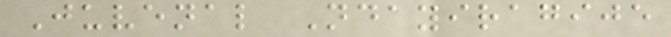Juvenal Ndayiragije
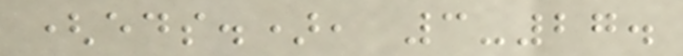(eds.), 3-27.
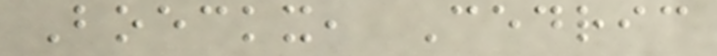Boeckx, Cedric
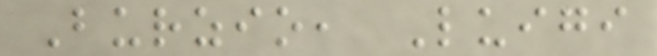Burzio, Luigi
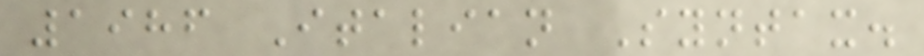1986 Italian Syntax.
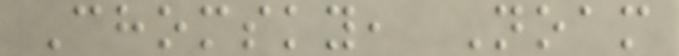Chomsky, Noam
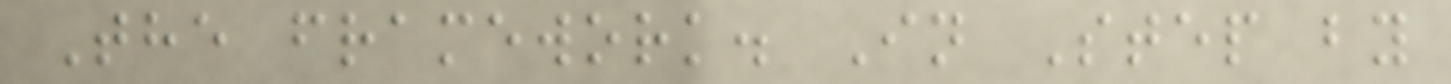The framework. In Step by
